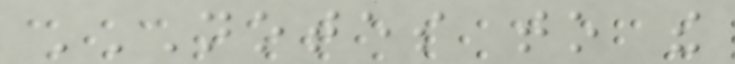NOTES TO THE
